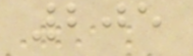205
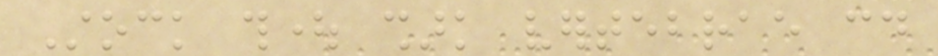Stock thought shark vertebrae could
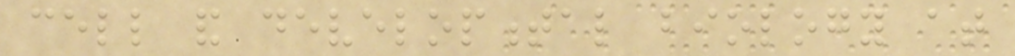cell and developmental biology at
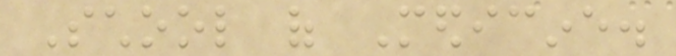School of Medicine.
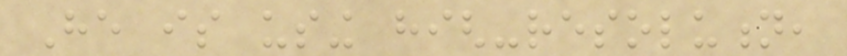He is using high-resolution,
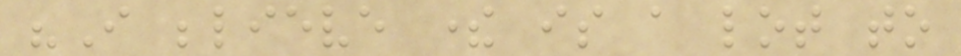"I believe there is a lot to
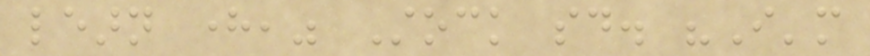learn here," Stock said. "I'm
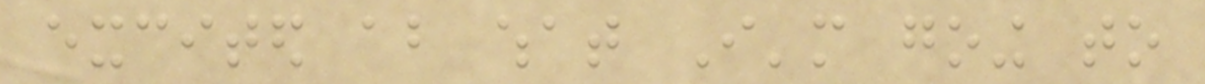excited about what I'm going to
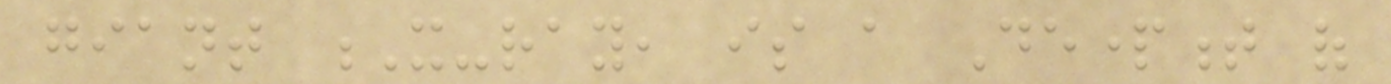giant X-ray, is a Department of
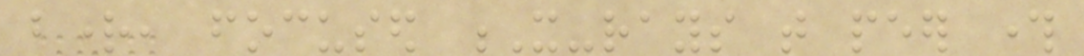bright, focused X-rays that peer through
